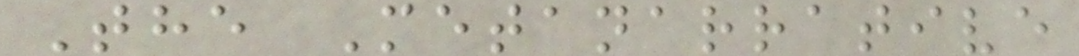The Metanarrative
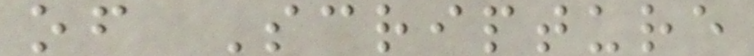of Scripture
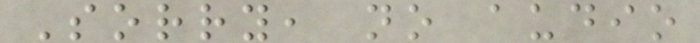Sorry, no audio
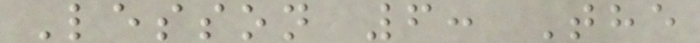Lesson 6: The
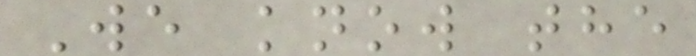We know the
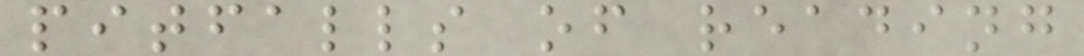pitfalls of reading
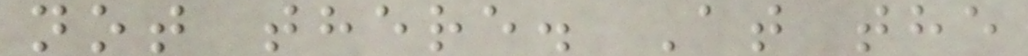not there. At the
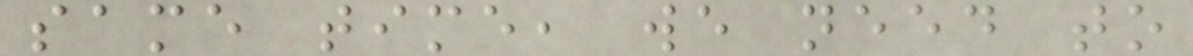same time, we need to
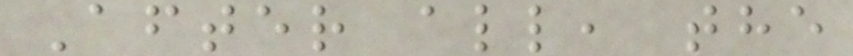After all, the
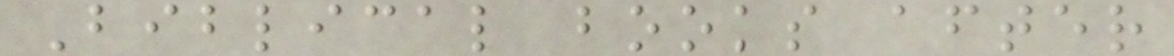Biblical books after
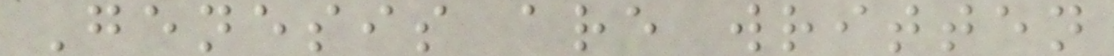Genesis are written
